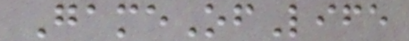GameOfLife
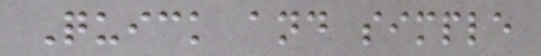Quick and simple
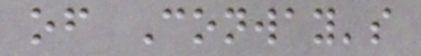of Conway's
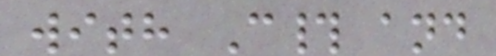with C# and
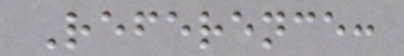Reference:
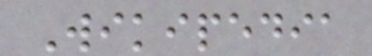Wikipedia
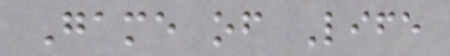Game of Life
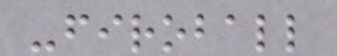-firoball
